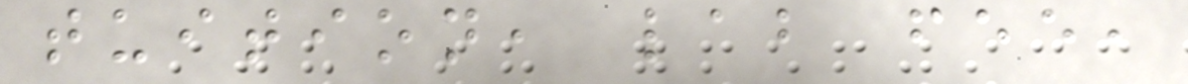tuition, lab fee,
